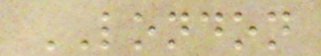LONDON
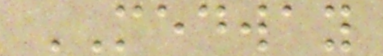MEDWAY
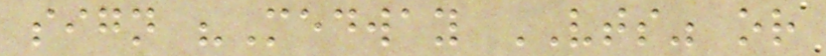sign "Medway VTS" or
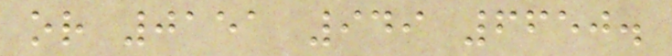or 0151 949 6650.
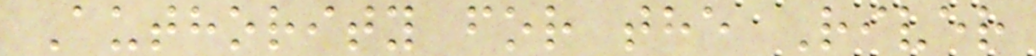Authority for the River
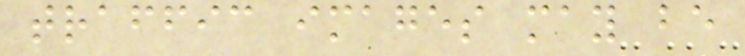traffic images may be
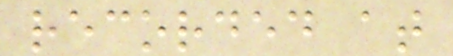recorded at
